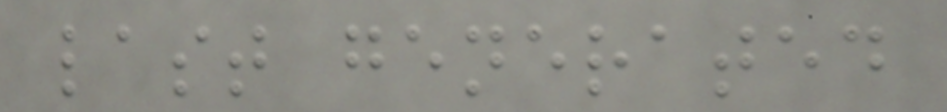last generated
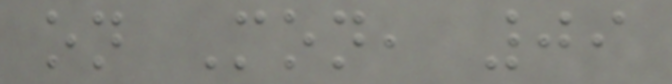on Mon, 09
